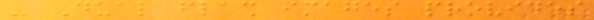- Dual flash images provides
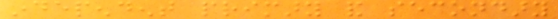independent primary and secondary
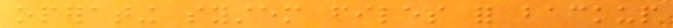operating system files for backup
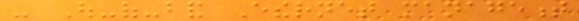- Out-of-band Ethernet management
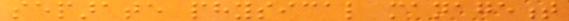separate physical management
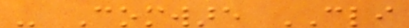- Comware CLI
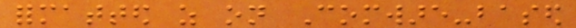formatted as on Comware-based
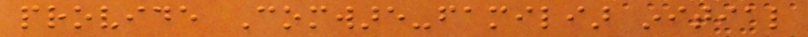provide Comware-familiar initial
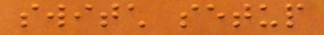switch setup
